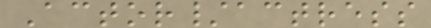Actor/actress
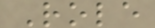Role
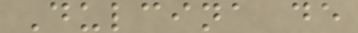Dulcina de
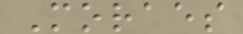Moraes
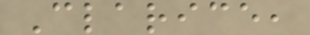Clarice,
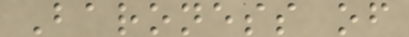Baroness of
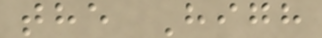the High
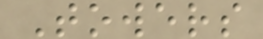Towers
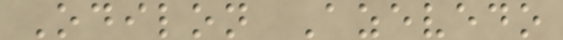Odilon Azevedo
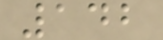142
